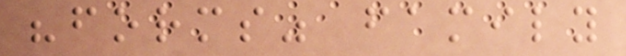"forms" family
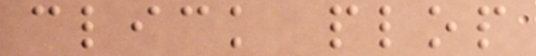click plop
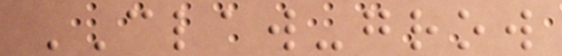CLAW-grow
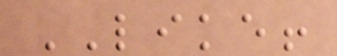LIKE!
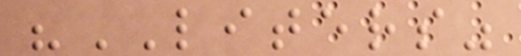"LITERS"
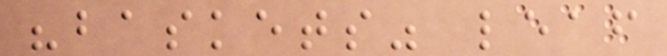"baskets" leaf
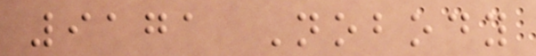9171 Nobody
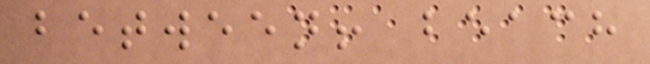between! beach
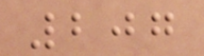207
